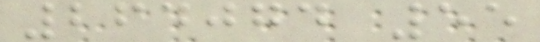264074 55
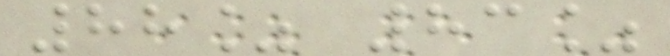88% 83%
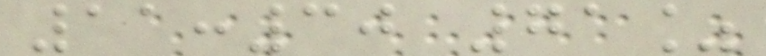11:30 71%
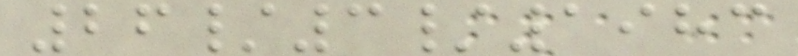26/3/1983
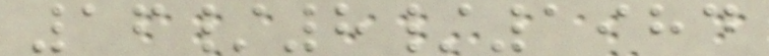16/8/1984
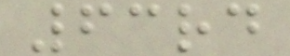63rd
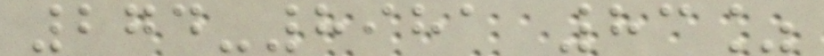274-8981 83%
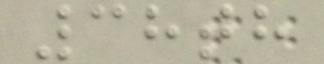38th
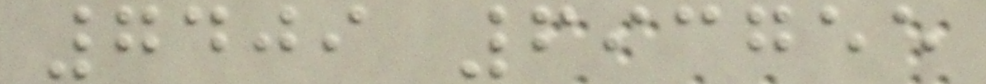7409 693755
